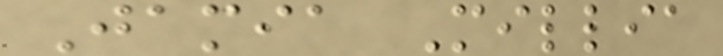Jamia Millia
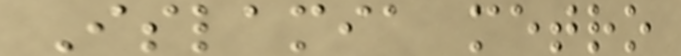Islamia metro
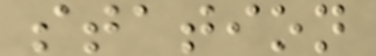station
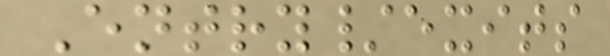Entry/exits
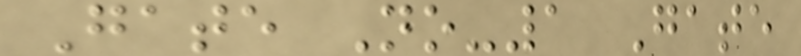Gate No-1 Gate
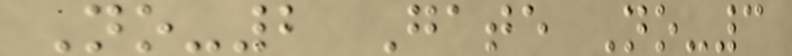No-2 Gate No-3
